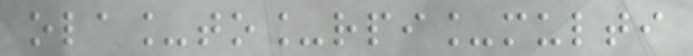ola_to_rpi_multi
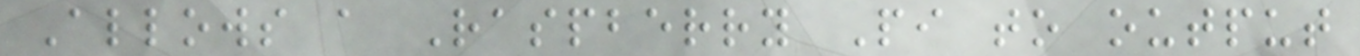Allows a Raspberry Pi to output
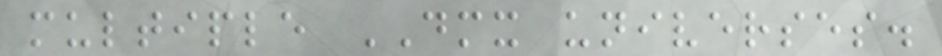multiple DMX universes.
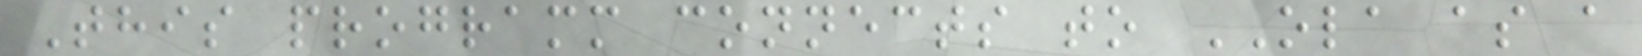This programm connects to OLA as a
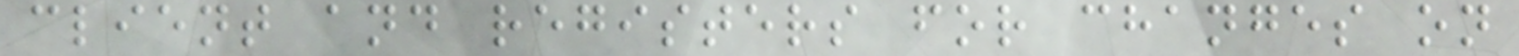client and registers for changes on
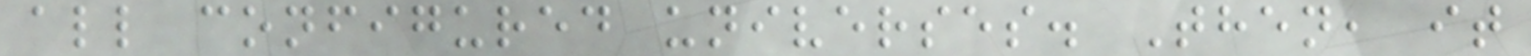all configured universes. Then, it
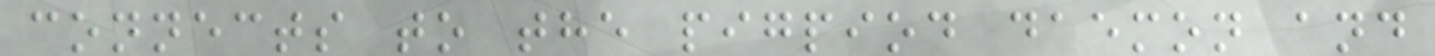connects to the pigpiod daemon and
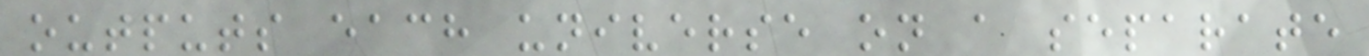outputs each universe on a separate
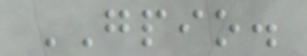GPIO.
